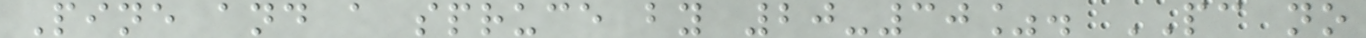Pine and a spruce by 20-30%. PC no
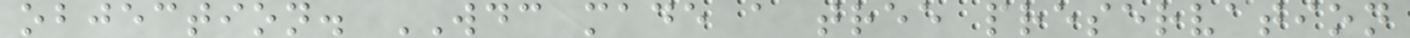objection. WDC made a tree preservation
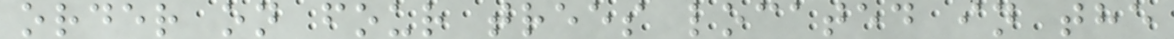order on four trees located in the
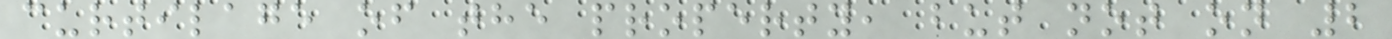curtilage of the property, but not on 2
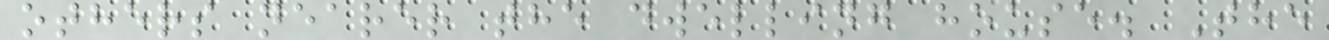others nearer the dwelling house. The
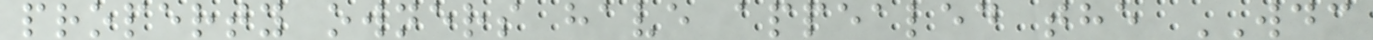property owners have appealed the WDC
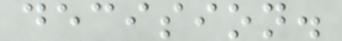decision.
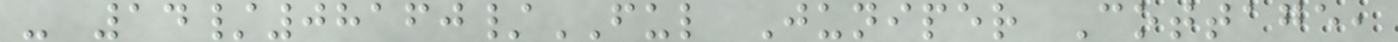- 14/08160/FUL Juniper Cottage,
